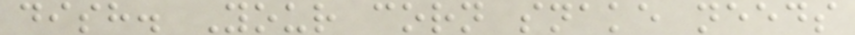dish. Your corn snake needs
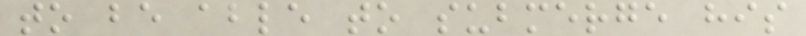to be able to submerge his
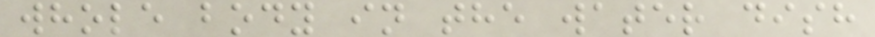whole body in the water dish
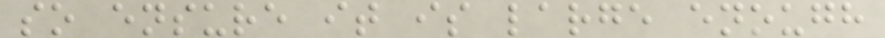so ensure it is large enough
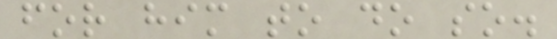for him to do so.
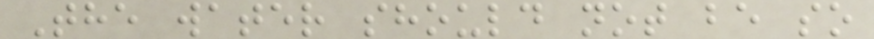The water should not be so
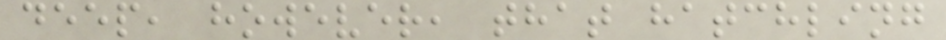deep, however, that hatchling
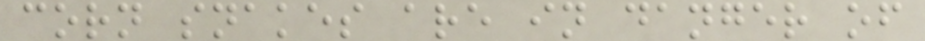corn snakes are in danger of
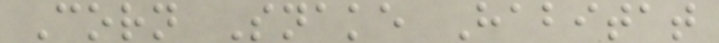Corn Snake Habitat
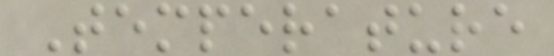Temperature
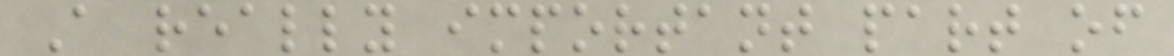A really important part of
